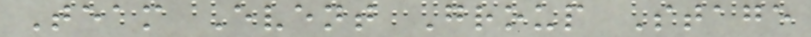Team Event Group Stage
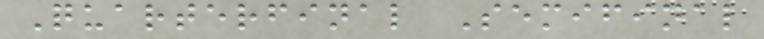Quarterfinal Semifinal
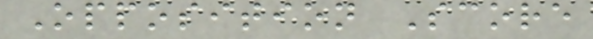Opposition Score
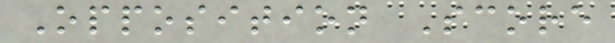Opposition Score
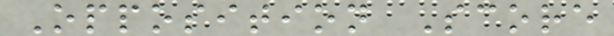Opposition Score
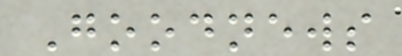Goodnews
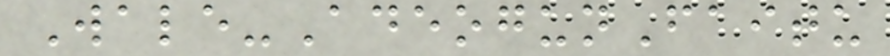Wale-AdeogunFaitu
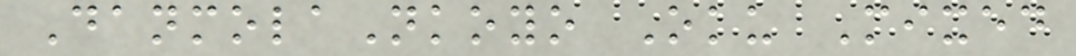DanmolaNkoyo Oku Mixed
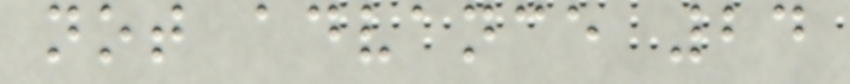not advance 24
